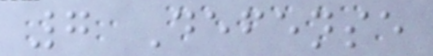7 Defense
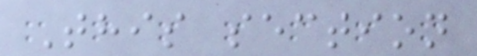This section
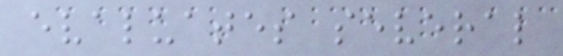evaluates several
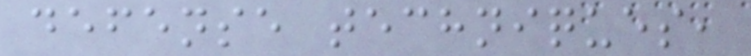defense techniques,
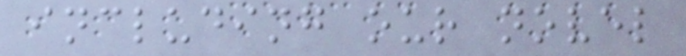including our novel
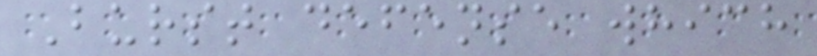Burst defense which
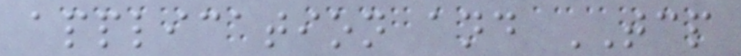application and TCP
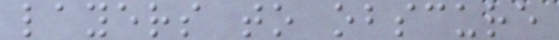layers to obscure
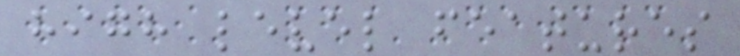high level features
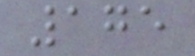175
